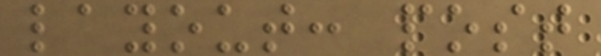layout: post
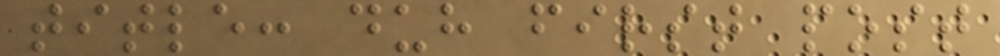title: duh first post
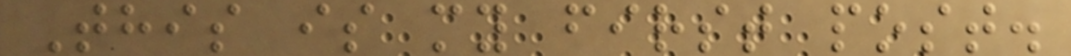This is my first post.
